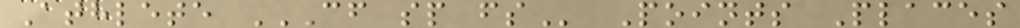Athlete CF SP FS Points Places
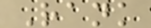Rank
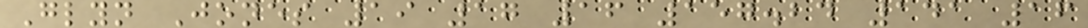Glyn Jones 19 17 16 157.24 141 16
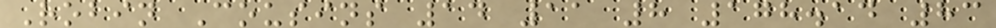Robin Cousins 14 11 8 178.14 83
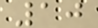10
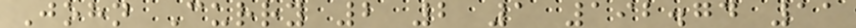John Curry 2 2 1 192.74 11
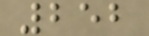252
